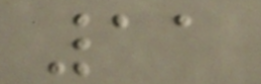11
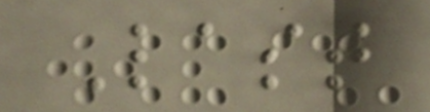Last
